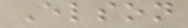Elson
